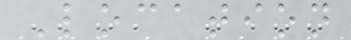Location
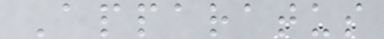Apparatus
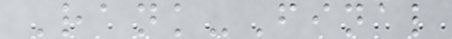Rank-Final
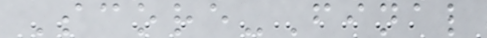Score-Final
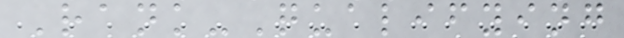Rank-Qualifying
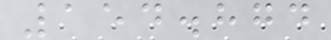154.874
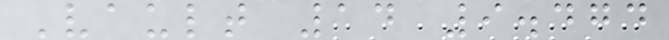Vault 14 9.474
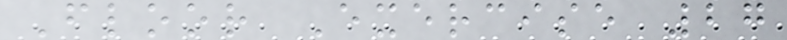Floor Exercise 27
